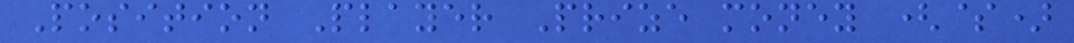Position Player Prize money ($)
